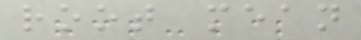root mean
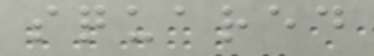squared
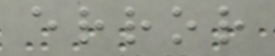error
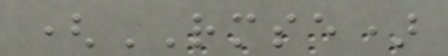(RMSE)
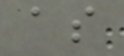as
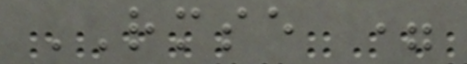RMSE =
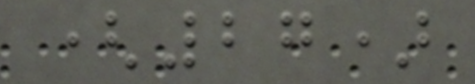(27)
